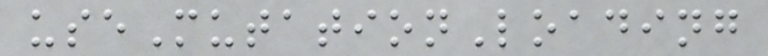useMutationLoading
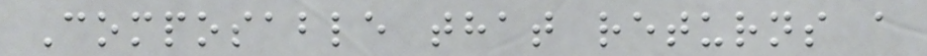Composable that returns a
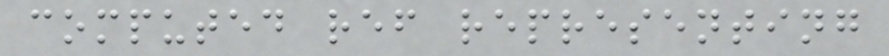computed ref representing
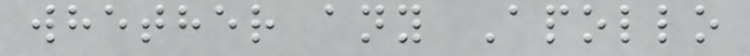whether any Apollo
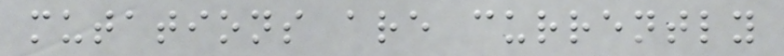mutations are currently
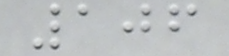106
